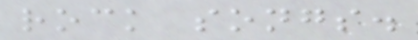rock songs.
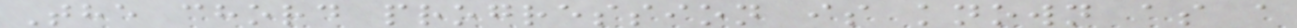The chord progression is known as a
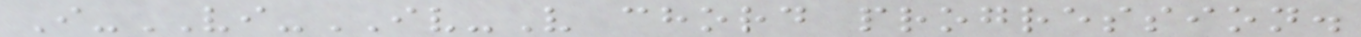I-VI-IV-V chord progression.
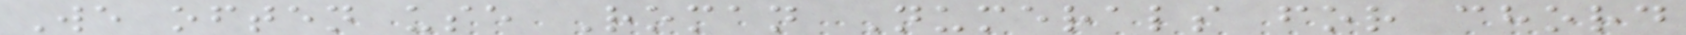We often use Roman Numerals for chord
